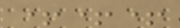+++
